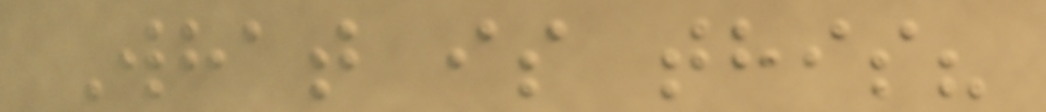What is this?
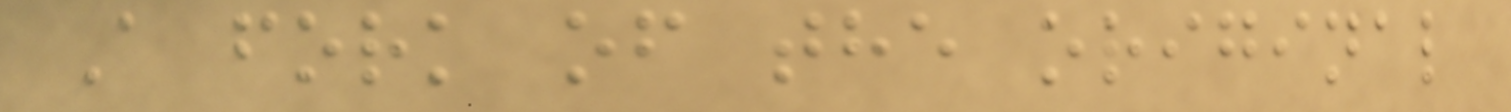A fork of the original
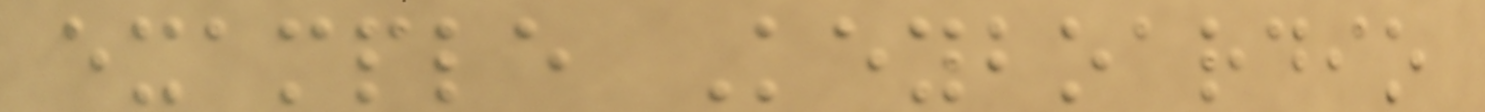example Keyboardio
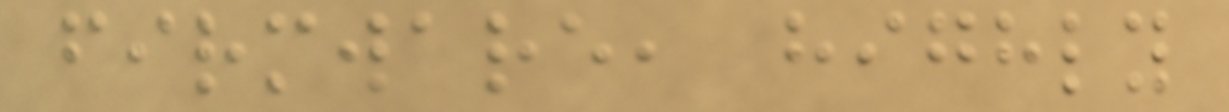firmware, highly
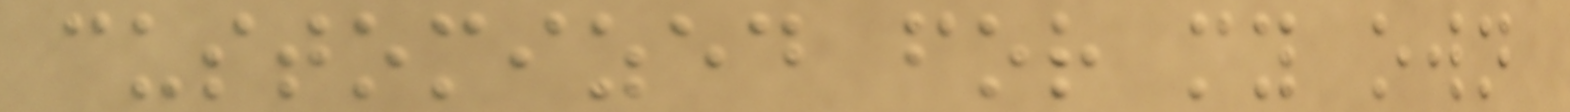customized for my own
